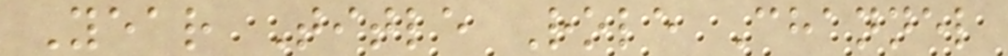Year Title Role Channel
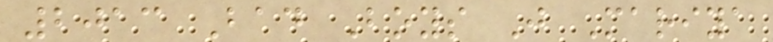2013 Bad Boys J Mariya
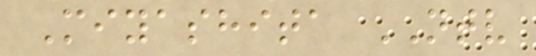Miyashita NTV
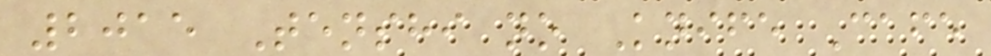2015 Tenshi no Knife Cafe
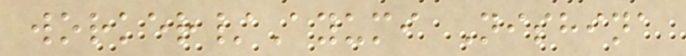worker/Ayumi Nishina
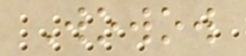Wowow
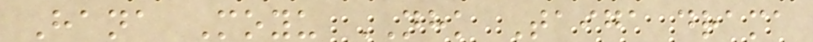Hana Moyu NHK Taiga drama
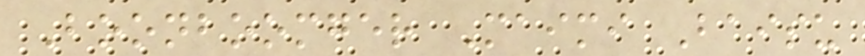Boonboomger Maimi Baisu
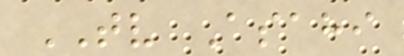TV Asahi
